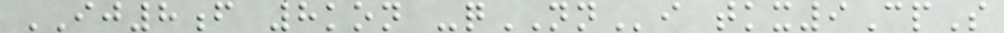IJ8f 8kon -qNNi tkx9CpS
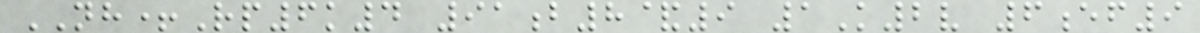NH+Rp6k4 91b8&9 1K2v 6ef9
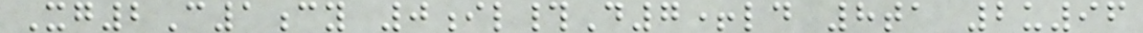Xg2C1cy 0il#D7+ld 8ta 2u96
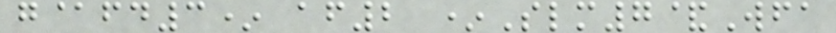g@fd3* af2 *Slm7&Wfa
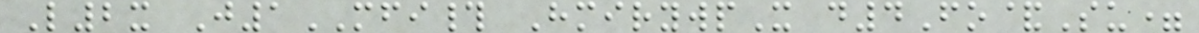L2x J1MFI# HmirywpX d4Fo&Su=
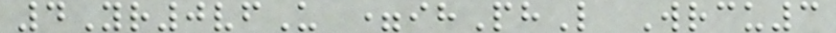4Yr0vfU =ihPhL Wrcu3
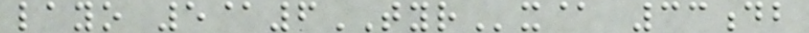layo 5@6TYRx@ 33db
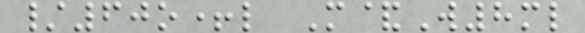/60o+l M&W8ml
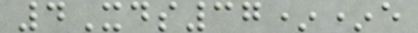4Xds37**e
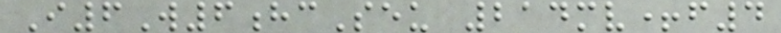I6W6hcSeu 214mv+f4
